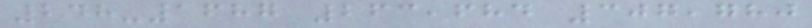248-1687 263,684 307,780
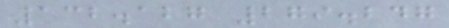132.127 279.247
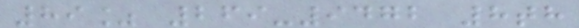89% 269-9472 8th
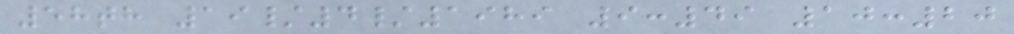58th 19/4/1989 9:49 10:20
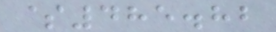$485.82
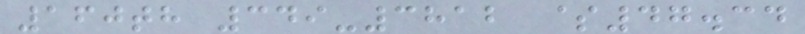160th 349-3812 $47.34
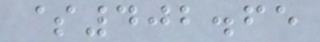$402.65
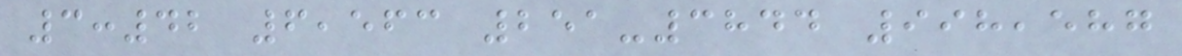3:42 6,563 251-3844 998,587
